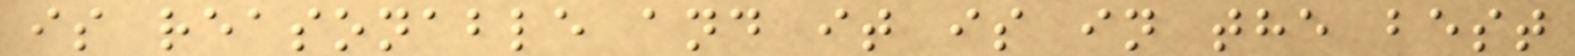is reasonable and it is in the best
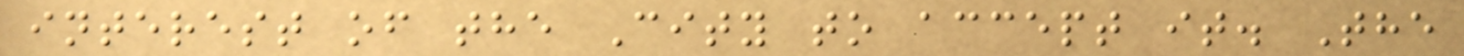interest of the City to accept it. The
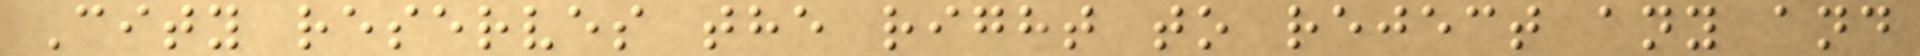City reserves the right to reject any and
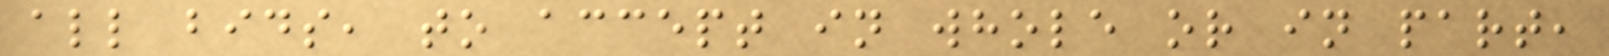all bids, to accept in whole or in part,
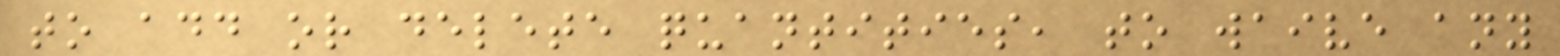to add or delete quantities, to waive any
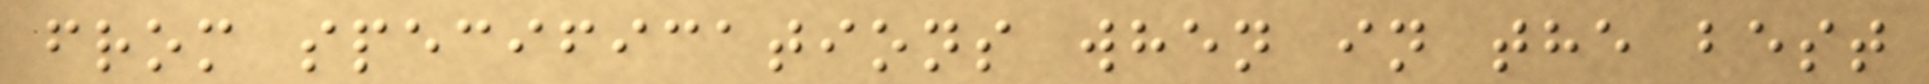from specifications when in the best
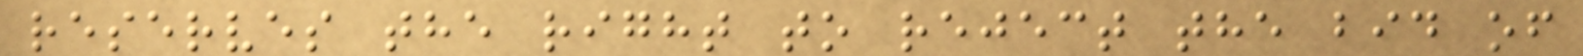reserves the right to reject the bid of
